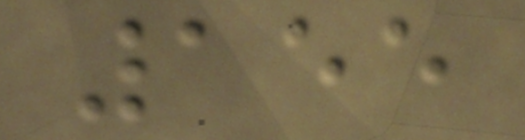155
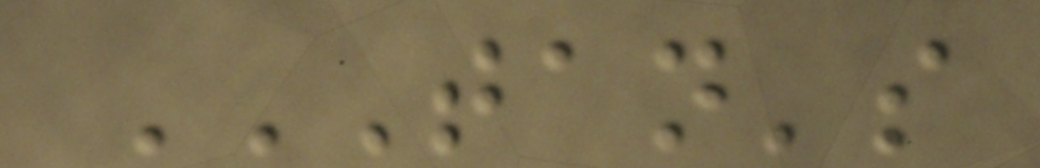TAN'S
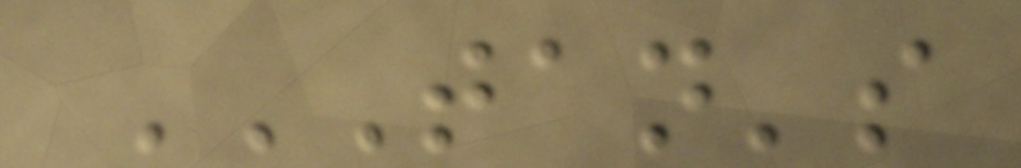TAN'S
